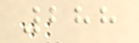288
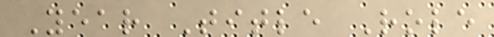Year Title Role
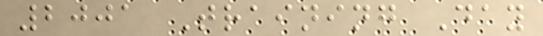2001 Training Day
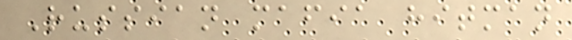Russian mafia hitman
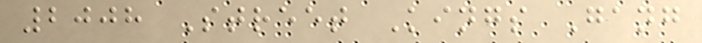2008 Street Kings Gang
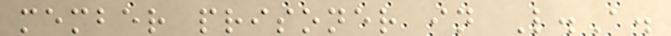member prisoner in L.A.
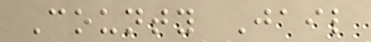County Jail
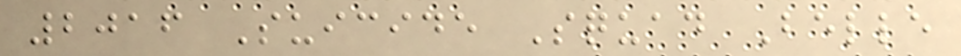2016 Suicide Squad Belle
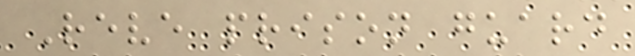Reve prison guard
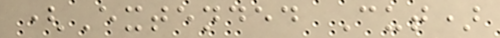(Extended Cut)
